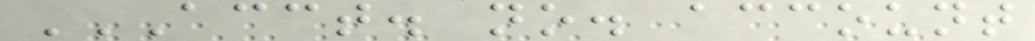ACCT. NO. ACCOUNT
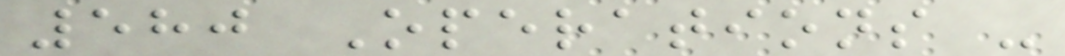580 Operations -
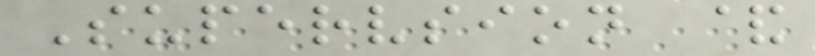Supervsion &
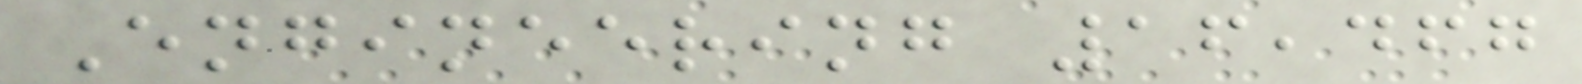Engineering 16,467
